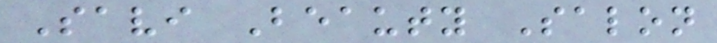Savi Beauty Salon
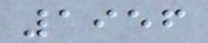1956
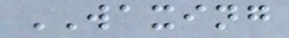WAXING
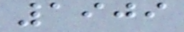1909
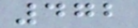472
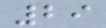29
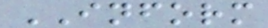INFORM
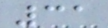31
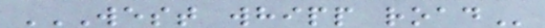WEST WHIPP ROAD
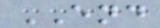END
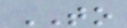TO
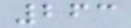263
